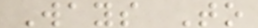Ways To
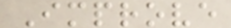Improve
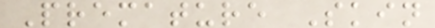Premature Skin
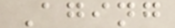Aging
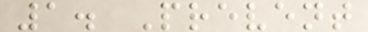1. Prevent
